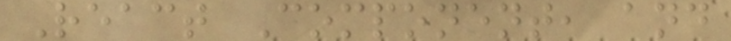React Component, and
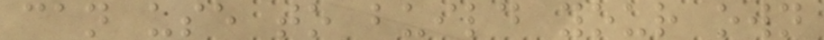can use to build your own
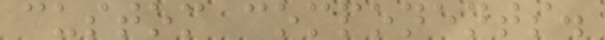custom components.
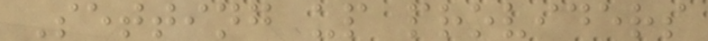Setting up providers
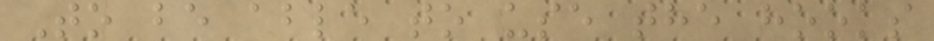To be able to use the hooks
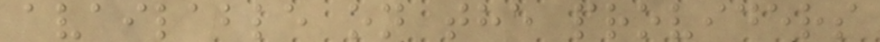available on the providers
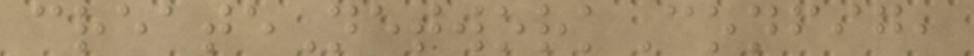createNetworkConfig,
